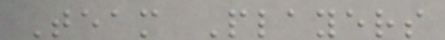Team Players
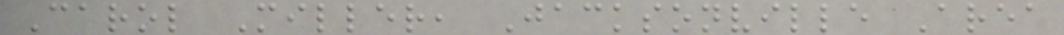Carol Miller, Jacksonville Area
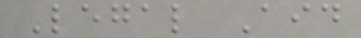Legal Aid
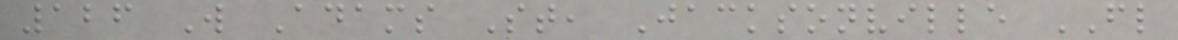126 W Adams St, Jacksonville FL
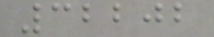32202
